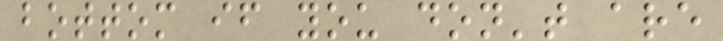bottom if you don't are
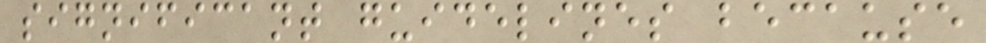significant guidelines because
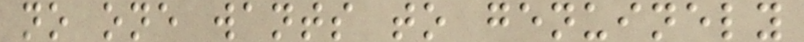no one wants to genuinely
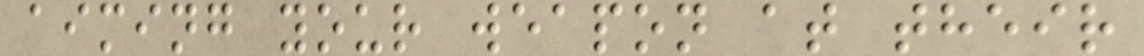aiming your weapon at their
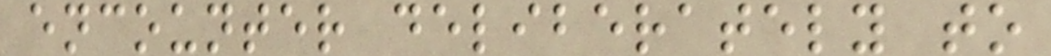encounter deliberately to
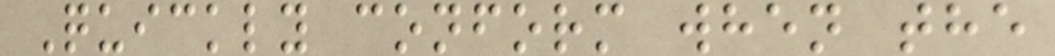Quickly conform when the
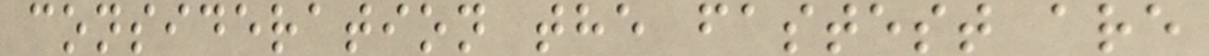consideration the fastest are
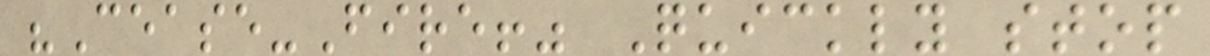"Cease-Fire!" Quickly stop
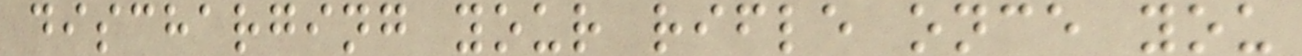discharging your rifle once you
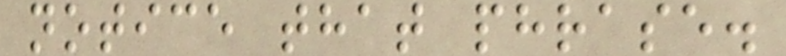notice that phrase.
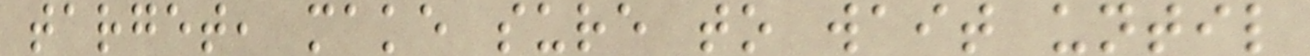target, make sure to wait until
